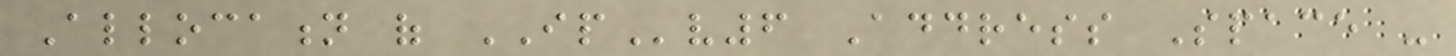Allocation of IPv6 Address Space -
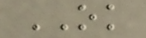OK
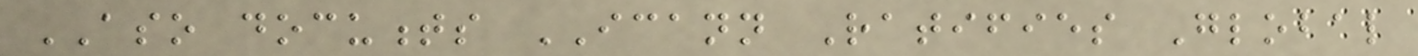ASO documents ICANN Ratifies Global
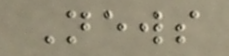News
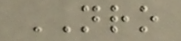NRO
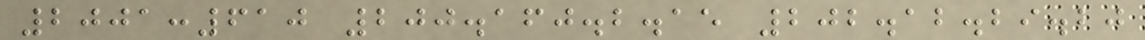2001:610 200.160.2.15 202.12.29.20
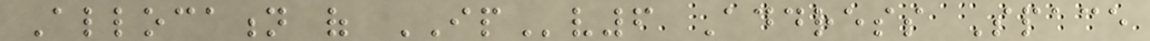Allocation of IPv6 Address Space
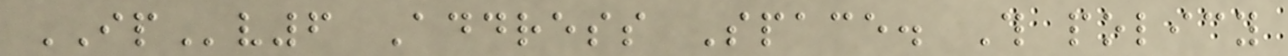IPv6 Address Space. This policy
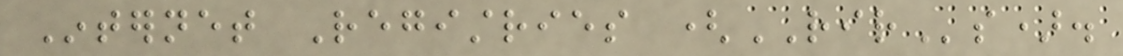Internet Registries (RIRs).
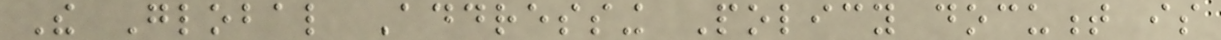The Global Addressing Policy document is
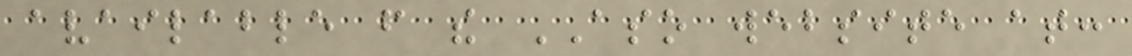available from the ASO website at:
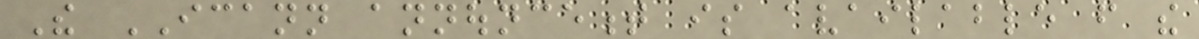The ICANN announcement is available from the
